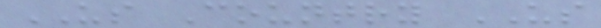US Country US
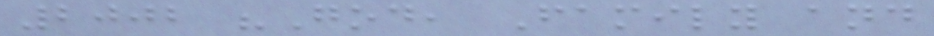2002 "God, Family and
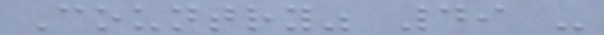Country" 49 -
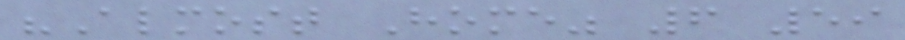"Almost Home" 6 59
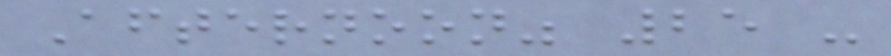Afternoon" 25 -
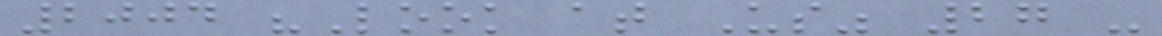2004 "Look at Us" 27 -
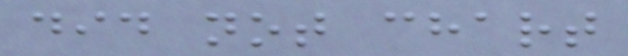did not chart
